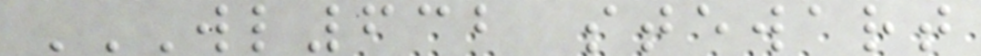WL632 STEWART
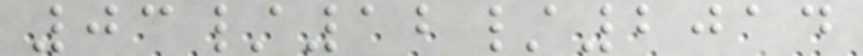03/12/2014
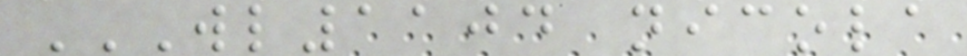WL1104 NICOLA
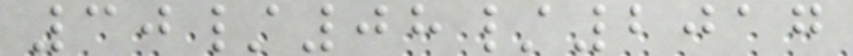30/08/2017
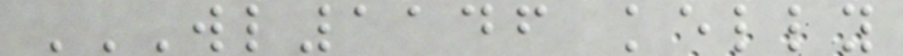WL1146 KELLY
